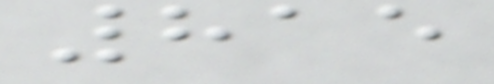815
